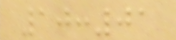10:01
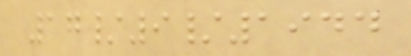17/9/1944
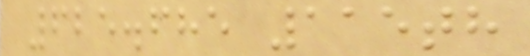625.685 115th
